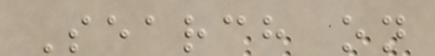Search on
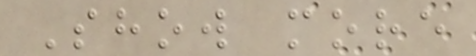Show more
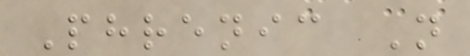Phrenic N
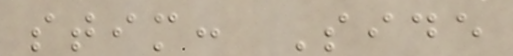stim: Side
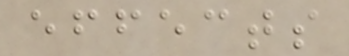effects
